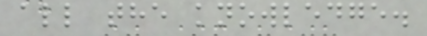all the knowledge.
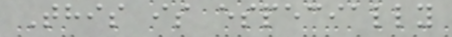This is especially
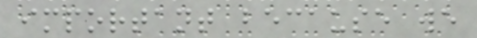important because we
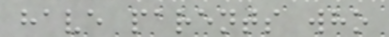have parents who
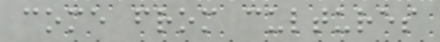come from cultures
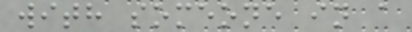with someone in a
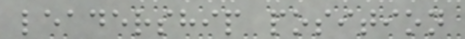leadership position
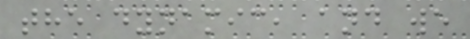the dynamic, and we
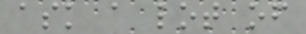ask a lot of
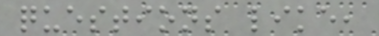questions like,
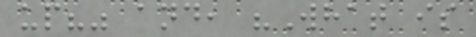up?" and, "What is
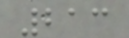213
